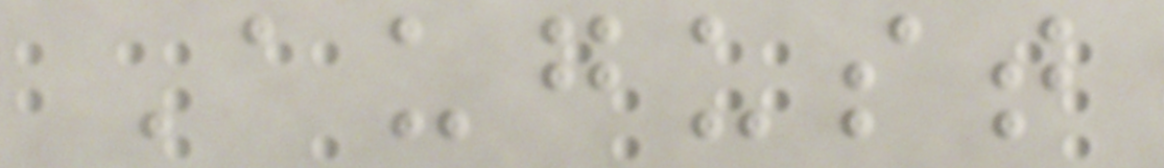August
